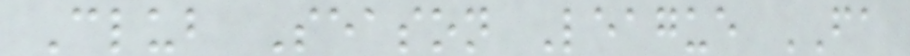Club Season League FA
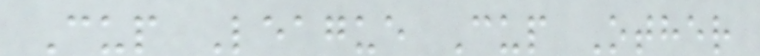Cup League Cup Other
